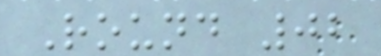Round 02
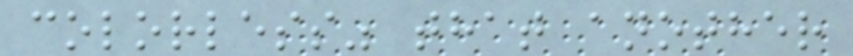colorless" that another
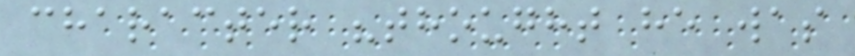character "thought he was
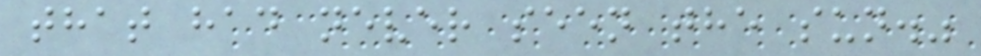that had never seen the sun."
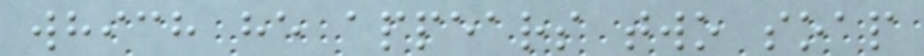which he appears two soap
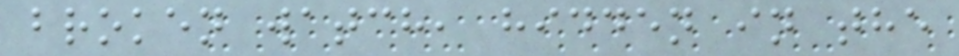broken watch, hidden in the
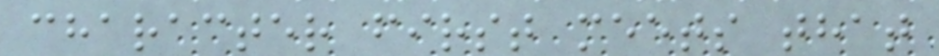character first meets that
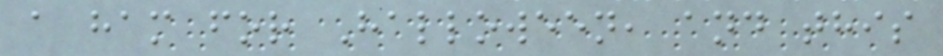a ham for Halloween, and this
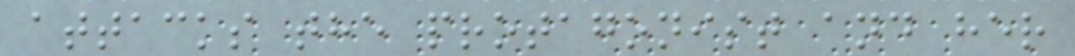attacks the protagonist and her
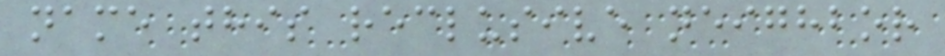name this reclusive neighbor
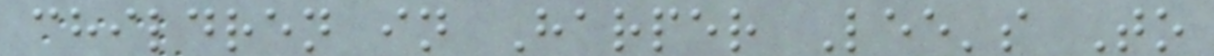children in Harper Lee's To
